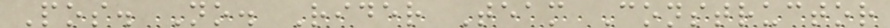Pos. No. Rider Team Constructor
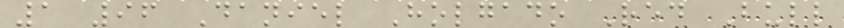1 96 Daniel Holgado Red Bull
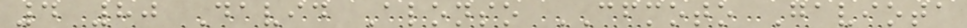4 80 David Alonso CFMOTO Gaviota
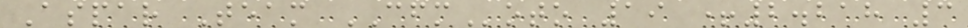Aspar Team CFMoto 19 +2.218 3
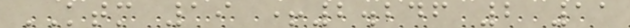KTM 19 +2.246 2 11
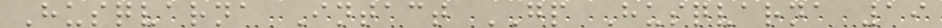Husqvarna Intact GP Husqvarna 19
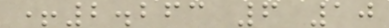+2.263 6 10
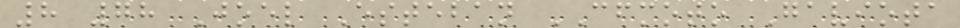8 78 Joel Esteban CFMOTO Gaviota
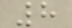8
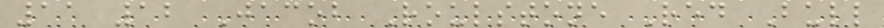11 12 Jacob Roulstone Red Bull
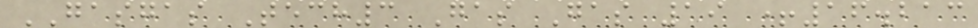GASGAS Tech3 Gas Gas 19 +16.213
